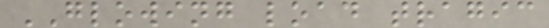GLOWING load tragic
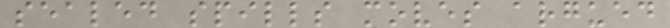sealed spills moves argued
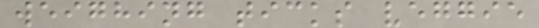weighing ticks veggie
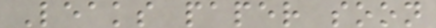Leaks paper soon
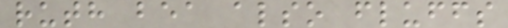ruth bea also fluffs
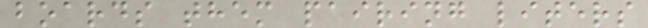boards them pairing liters
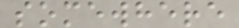somewhere
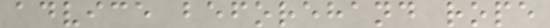advice beforehand rope
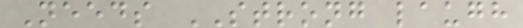Needs STRONG laugh
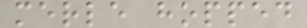merle hopped
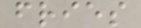fries
